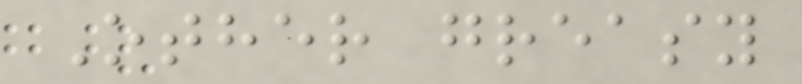Other greasy
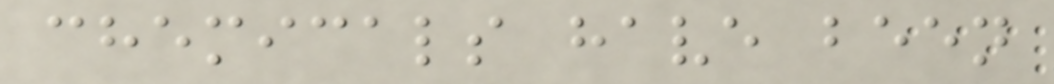chemicals have been
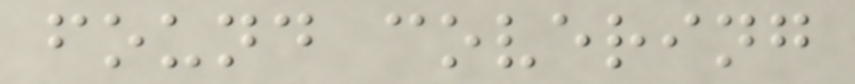found covering
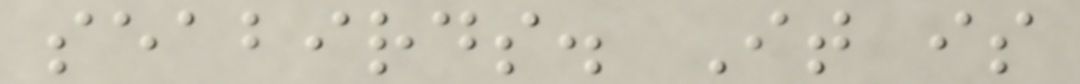seabirds. It is
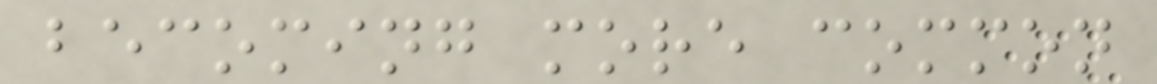becoming more common
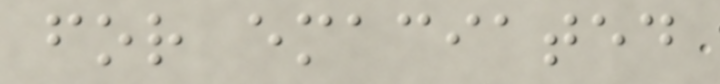for emaciated
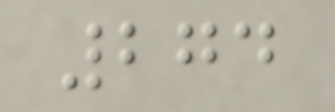274
